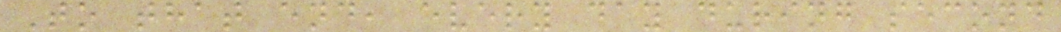To that end, every day during second
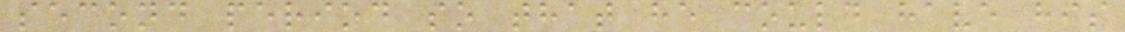second period so that he could have his
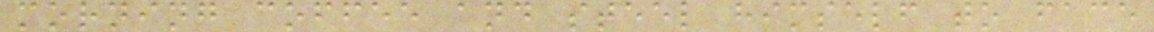morning coffee and steel himself to face
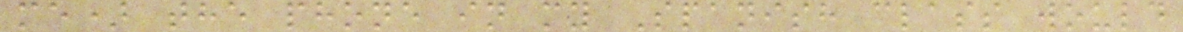me) the phone in my Spanish class would
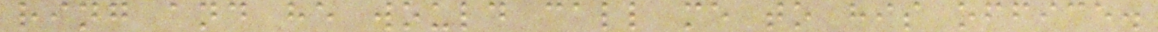ring and he would call me to his office.
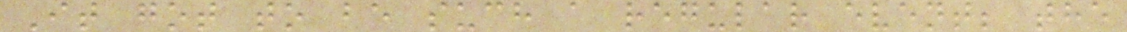It got to be such a regular event; the
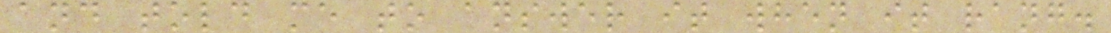and told me to answer it when it rang.
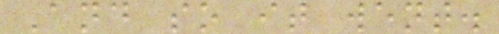And so it went.
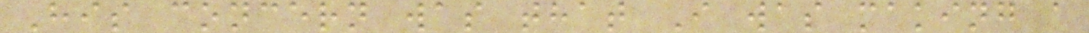His concern was that I was making a
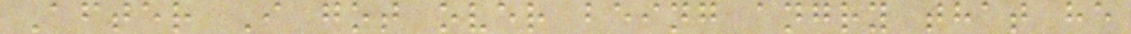After I got over being angry that he
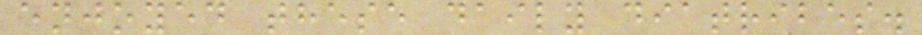enjoyed these daily diatribes.
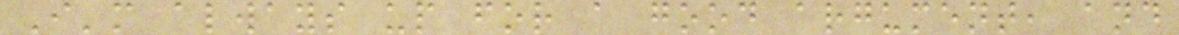I'm always up for a good argument, and
